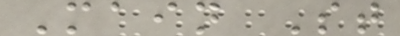Main St
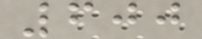600
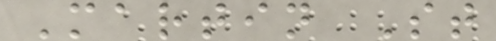Martin St
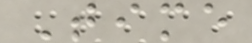Time
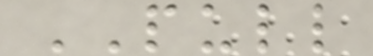PULL
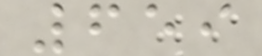659
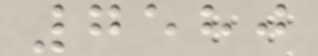7580
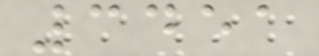3451
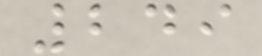249
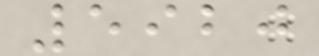5920
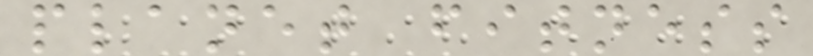planet fitness
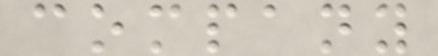company
